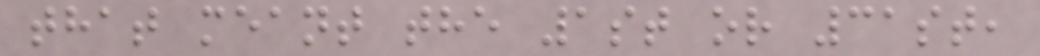that meant the 1st or 31st,
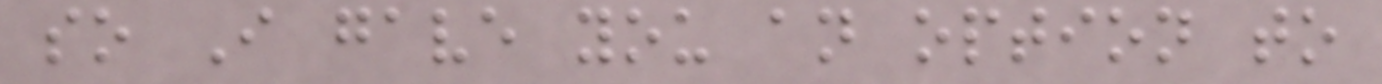so I gave you an option to
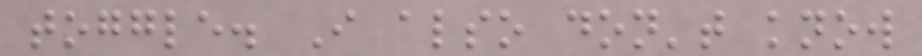toggle. I also don't know
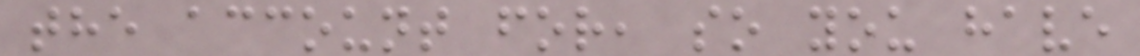the account for, so you have
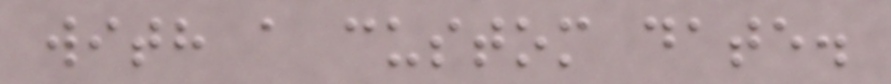with a custom date.
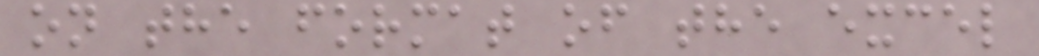on the format of the excel
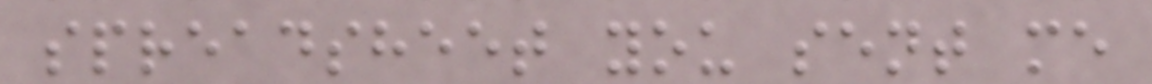spreadsheet you sent me
